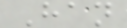Han
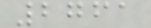2761
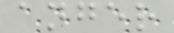anger
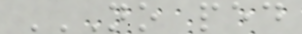NO PED
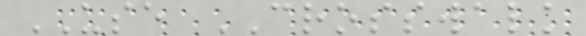USE CROSSWALK
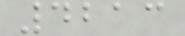4213
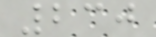230
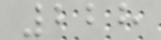228
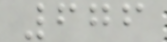676
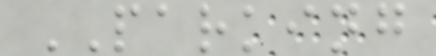PARKING
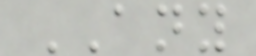ANY
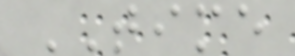TIME
